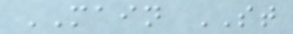MAIN ST
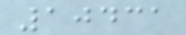10431
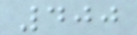400
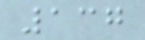137
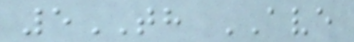5TH AVE
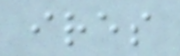ires
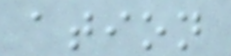ation
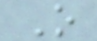O
